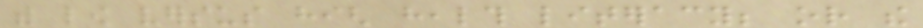with low versus high health literacy; or the
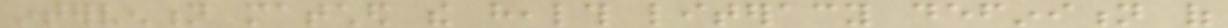intervention matched the health literacy definition of
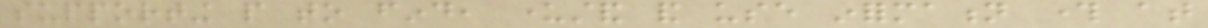supporting people to find, understand and use information through at
